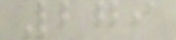279
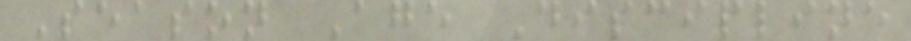Season Age Discipline
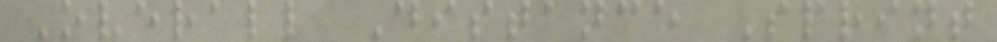Overall Distance Sprint
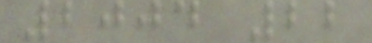2004 22
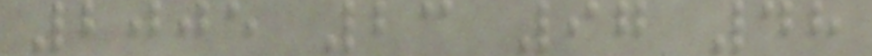2005 23 97 48
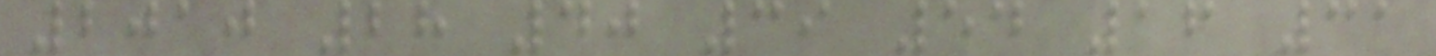2010 28 40 39 54 16 31
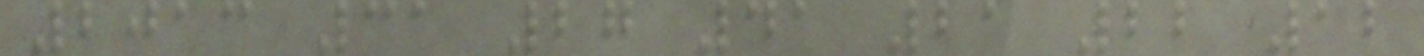2013 31 27 41 21 22 12
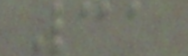31
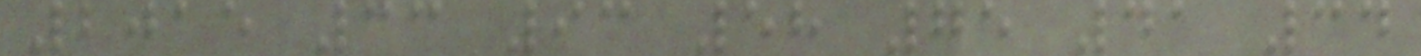2015 33 93 58 75 41 34
